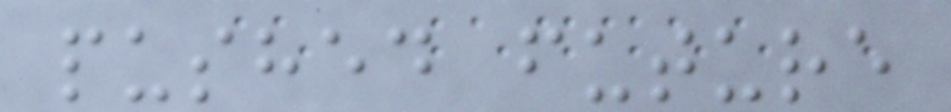pushed future
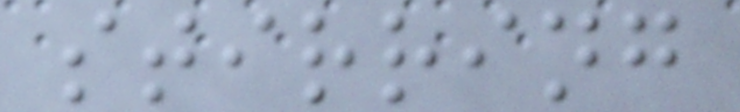stirring
